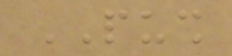PUSH
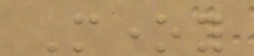Money
